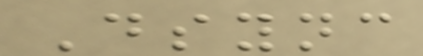Dsync
